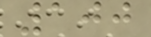100
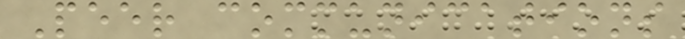Peer communications
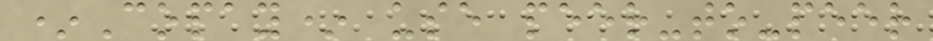*Copay* use peer-to-peer
